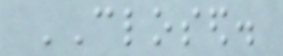CLOSED.
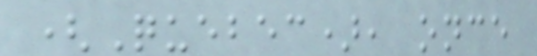(Quebec), once
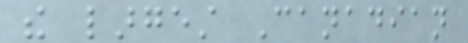the largest Canadian
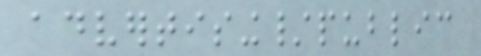advertising/public
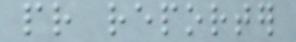pr reporter
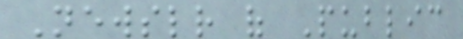Newsletter of Public
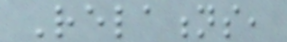Relations,
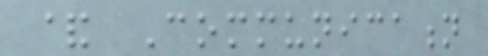& Communication
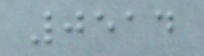0514
